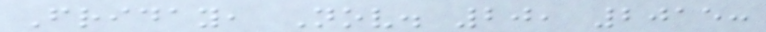Friday, Nov. 20, 2015:
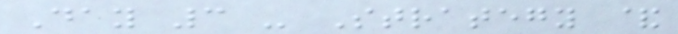Day 3 - Strategy &
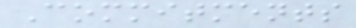Commitments
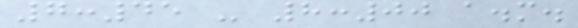7:45 - 8:00 a.m.
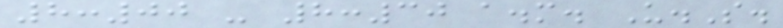8:00 - 8:30 a.m. U.S.
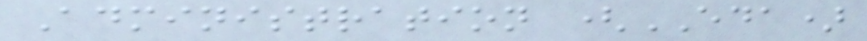Administration (EDA)
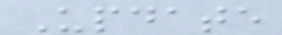Update
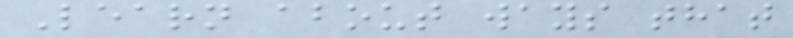Learn about ways that
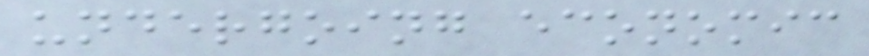undergoing economic
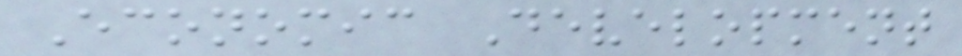Economic Development
